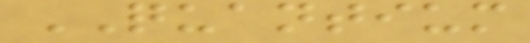QUANTIUM
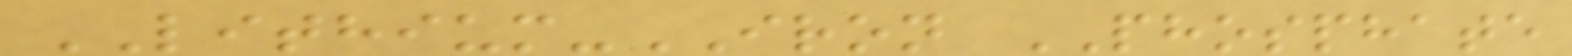LITHIUM-IRON PHOSPHATE
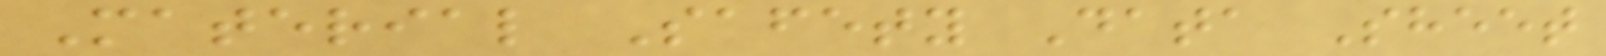Material Safety Data Sheet
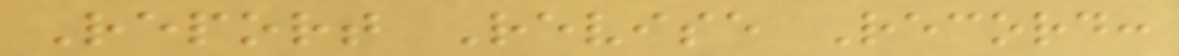Report Revise Record:
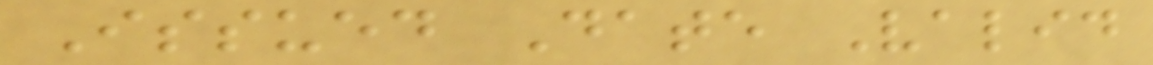Issued Date Valid
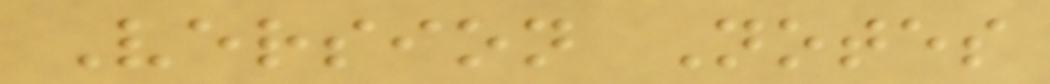Version Notes
